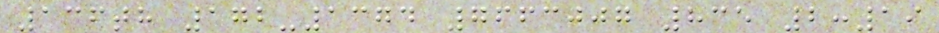136th 172-1374 7663007 835 2:19
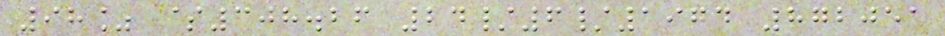98% $308.26 24/6/1974 872051
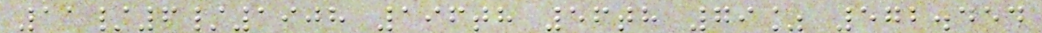11/6/1908 196th 56th 79% 572.454
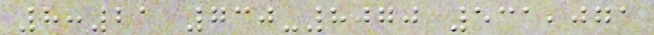8:21 730-8070 531,071
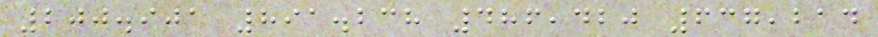200.901 891.238 486,420 637,214
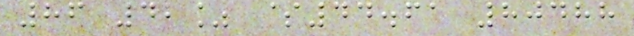86 42% $44.61 80488
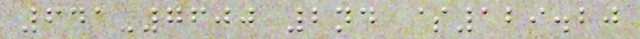641-7600 2nd $129.20
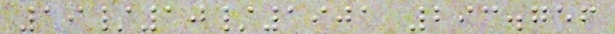19/10/1901 293.756
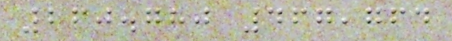260.780 467,764
